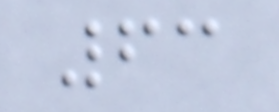63
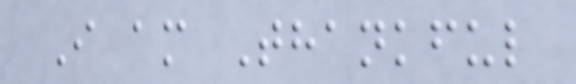I am Thankful
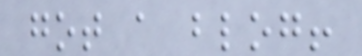got a blog!
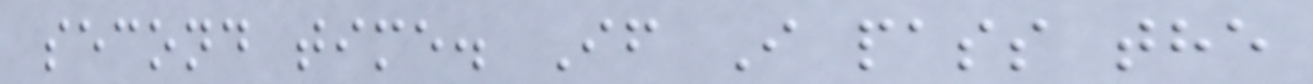second time. If I pass the
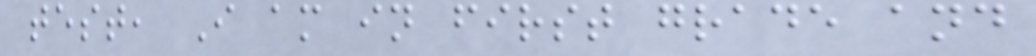test, I am in first grade and
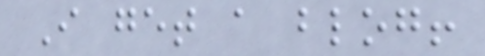I get a blog!
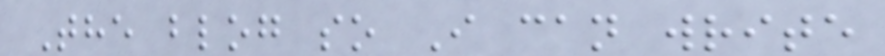The blog so I can write
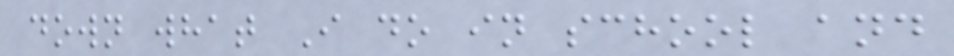down what I do in school and
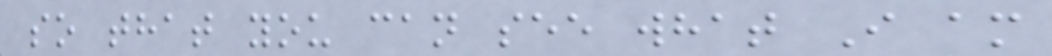so that you can see what I am
